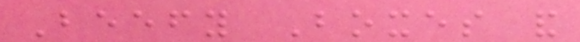Beefy Boxes and
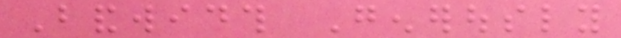Bandwidth Generously
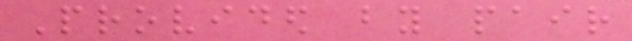Provided by pair
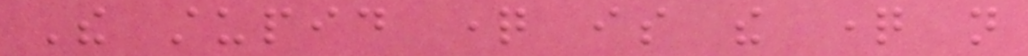The stupid question is the question not
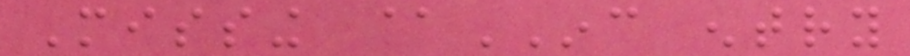Missing @INC entry
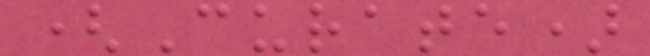(Curate)
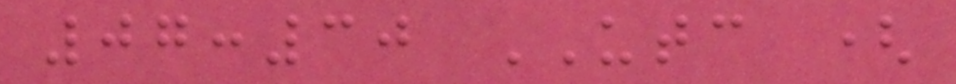07:30 UTC (
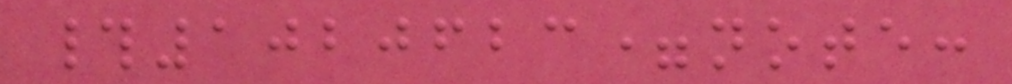#1020623=note:
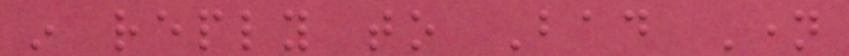in reply to Bad Name
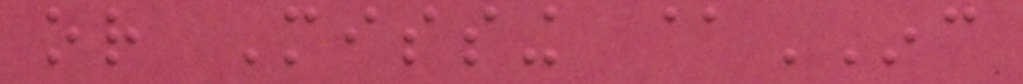or Missing @INC
